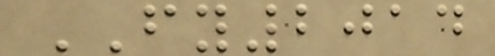FY2014
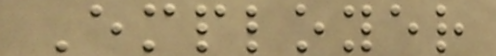Employer
